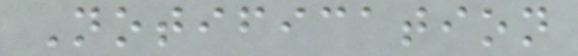Notification
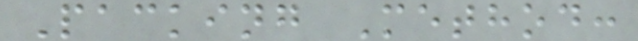Packing Method:
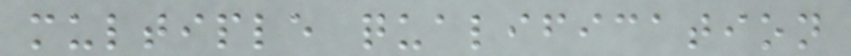multiple qualification
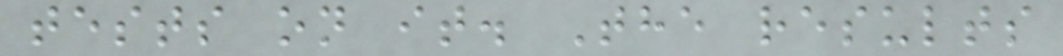tests on it. The results
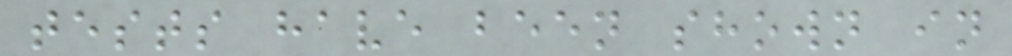tests have been shown in
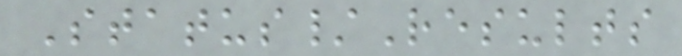Status/Results
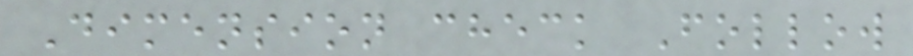Dimension check Follow
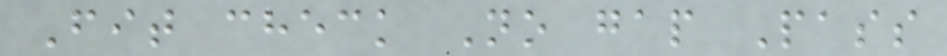Fit check No gap Pass
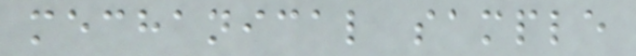mechanical sample
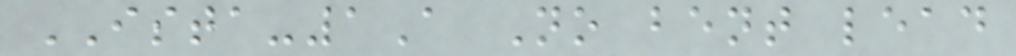ISTA-1A No bent lead
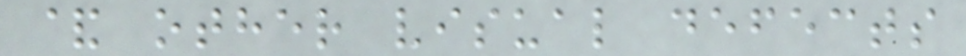& other visual defects
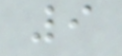9
